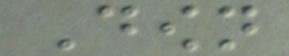Down
